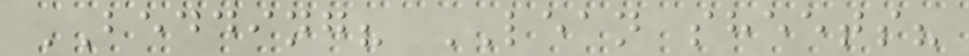BEDDING? LEAN sheets?
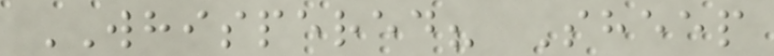WHISPERED? Sheep
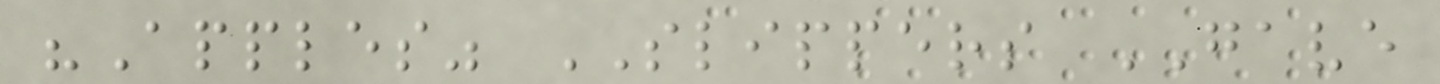"Apples" SLIPPERS GAVE
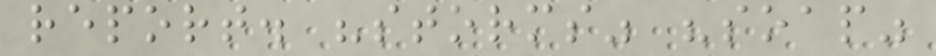report. "storms" "soap"
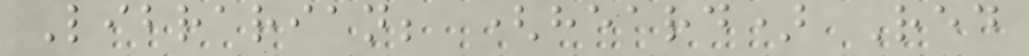Librarian; (heard) Red
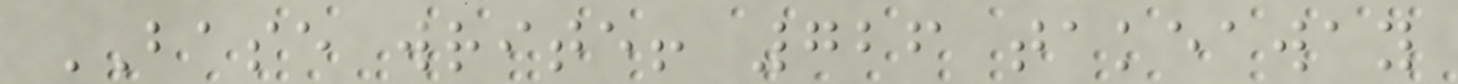BASE write! 726 takeaway
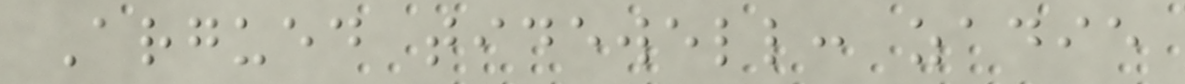Argued tidewell: zadie
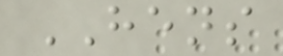HENS
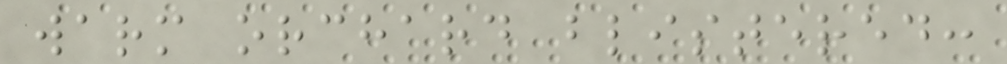warm orchard blistered:
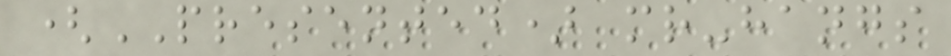(PRESENTED) mr-hangs
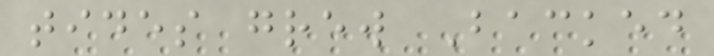tides grew Backed
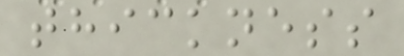thickness
